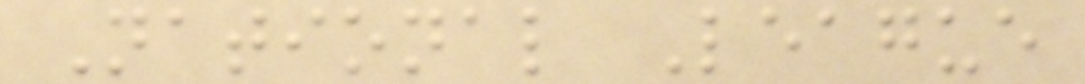National League
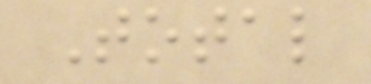Total
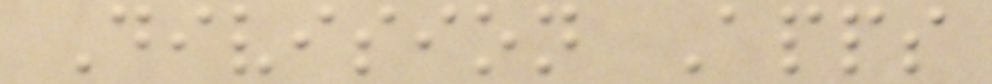Division Apps
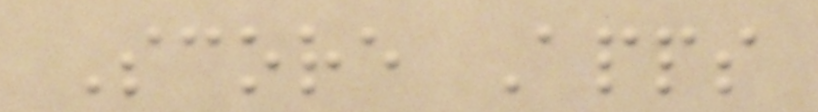Score Apps
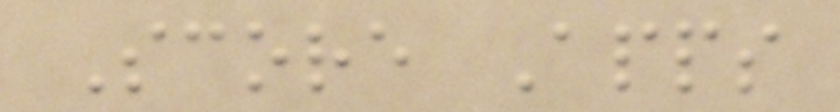Score Apps
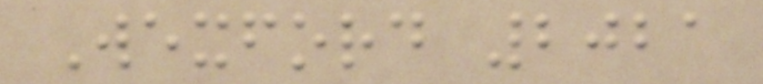Wexford 2021
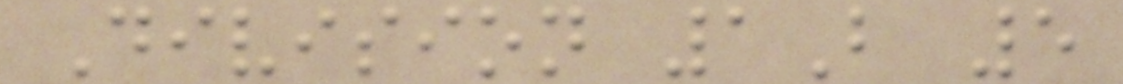Division 1B 5
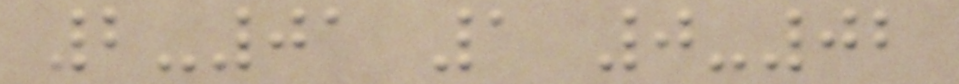2-01 1 0-02
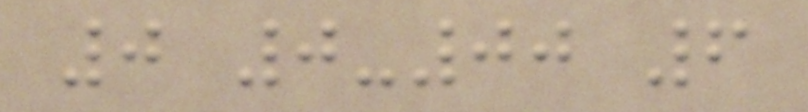0 0-00 6
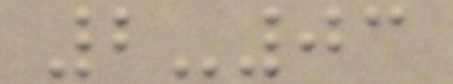2-03
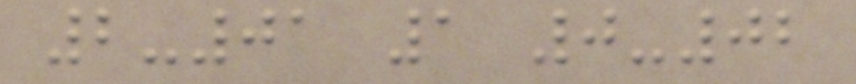2-01 1 0-02
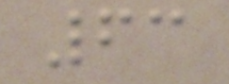63
